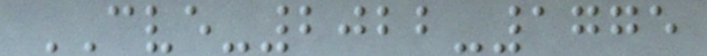CVE-2022-1775
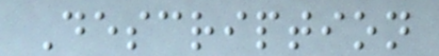Description
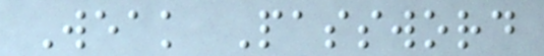Weak Password
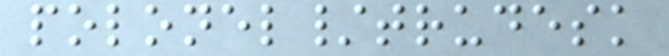polonel/trudesk
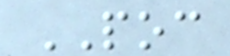POC
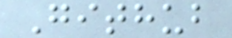Github
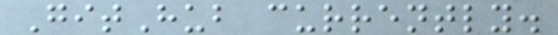GitHub currently.
